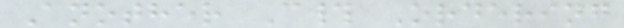Another C# Ordering
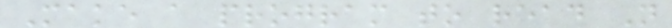Make a program to read N
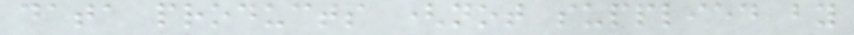data products (not supplied by
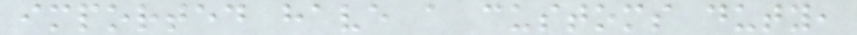imported have a customs duty,
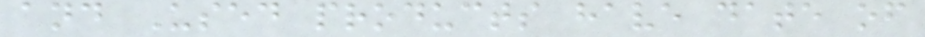and Used products have date of
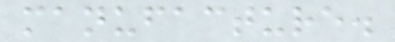manufacture.
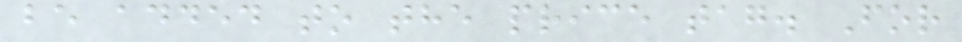be added to the price tag. For
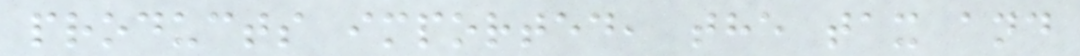products imported, the tax and
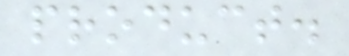product.
